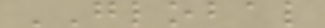GLOBAL
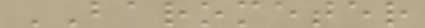BAROMETER
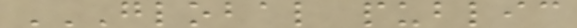GLOBAL PUBLIC
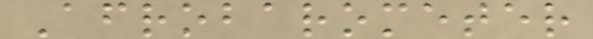Afrobarometer
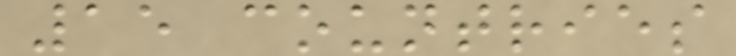15 countries
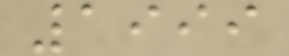1999
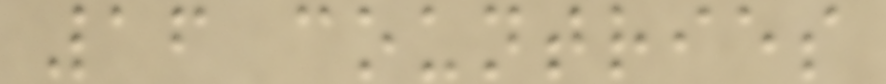16 countries
